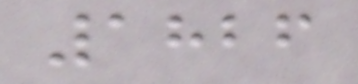1826
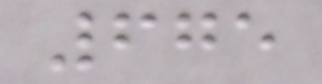675
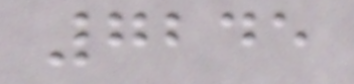7245
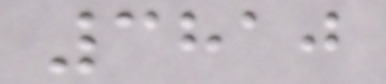3810
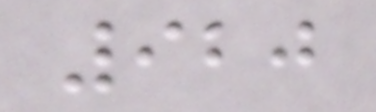920
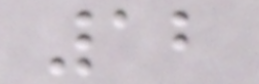12
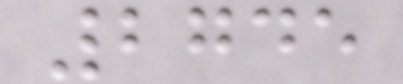2745
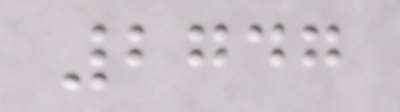2747
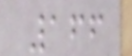166
